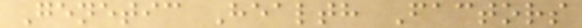Genetic Health Factors
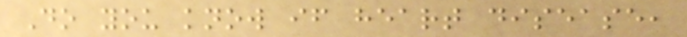Do you know if heart disease,
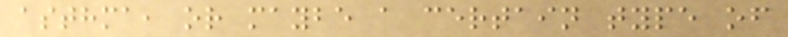asthma, or maybe a certain type of
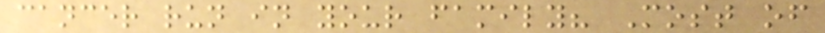cancer run in your family? Most of
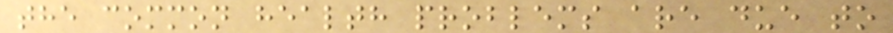the common health problems are due to
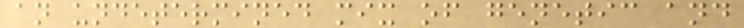an undetermined mix of genetic and
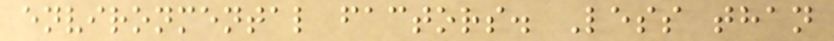environmental factors. Less than
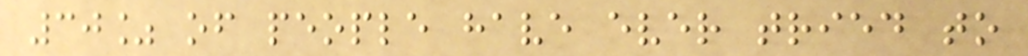30% of people have ever tried to
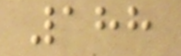188
